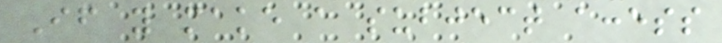If you make a subject access
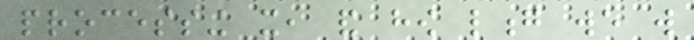processing it, and how long we will
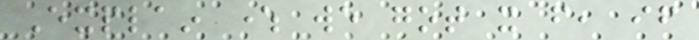Explain where we got it from, if
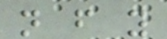not from you
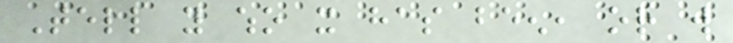Tell you who it has been, or will
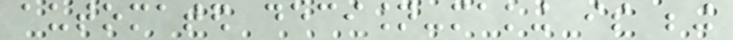automated decision-making is being
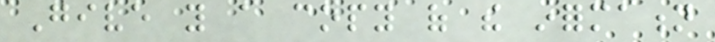Give you a copy of the information
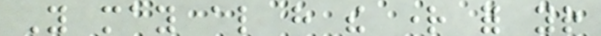You may also have the right for your
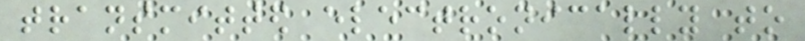transmitted electronically to
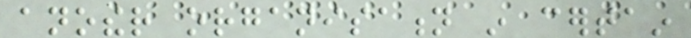another organisation in certain
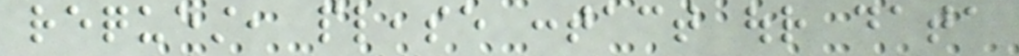request, please contact our data
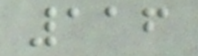116
